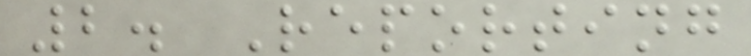2. Reporting
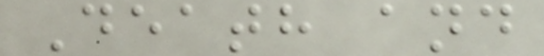Death and
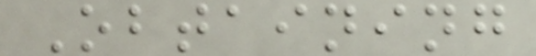Obtaining
